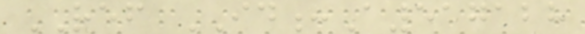REF ID:A517128
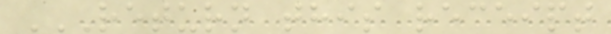RETURN THIS RECEIPT
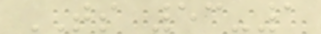TS 53-1
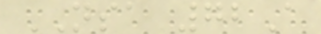NSA 72A
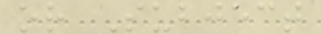or Subject
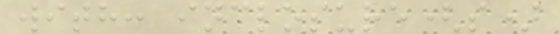with: inclosure(s)
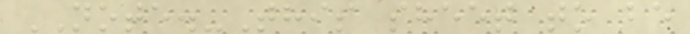NOTE.-This sheet to be
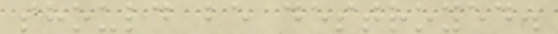should be destroyed.
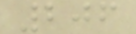206
